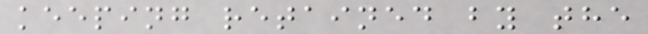keeping retained by the
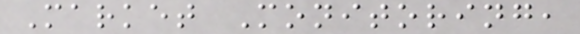Market Monitoring,
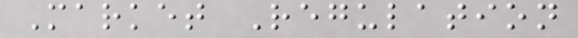Market Regulation
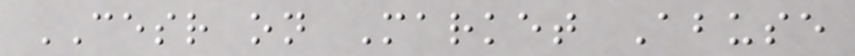CESR on Market Abuse
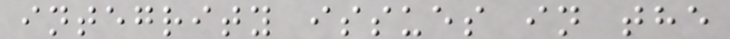integrity issues in the
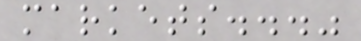markets..."
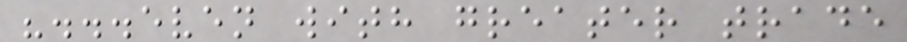"...even with greater trade
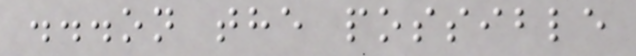...on the possible
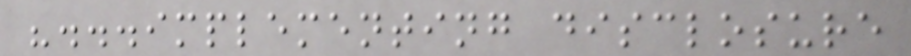"...implementing disclosure
